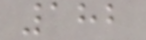182
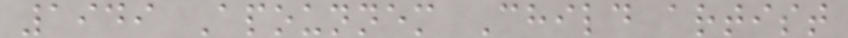1949 Apounnem Child artist
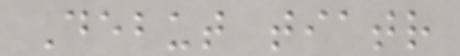Debut tiatr
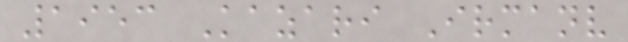1953 Kazari Irmanv
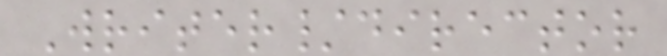Writer/director
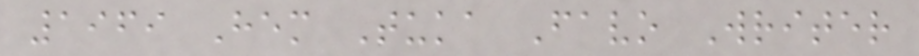1969 Hem Tuka Favo Writer
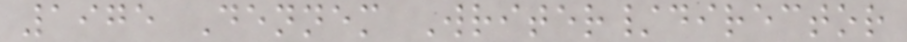1975 Dennem Writer/director
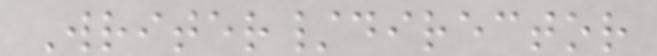Writer/director
